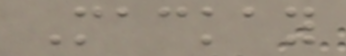Mackay
